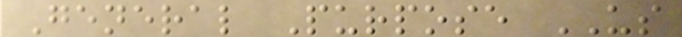General Purpose US
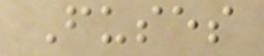Fuses
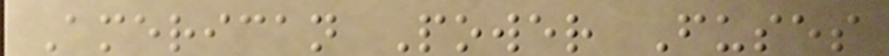American Power Fuses
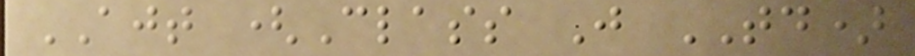AJT (Class J TD)
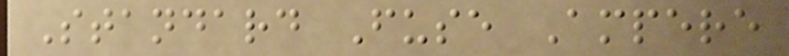Standard Fuse Ampere
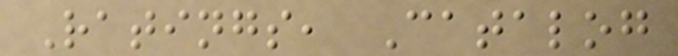Ratings, Catalog
